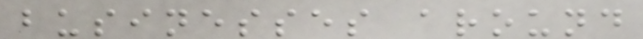businesses around
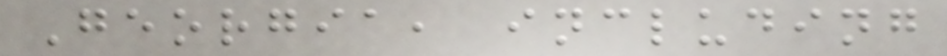Georgia, including
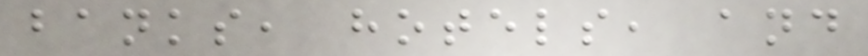banks, hotels, and
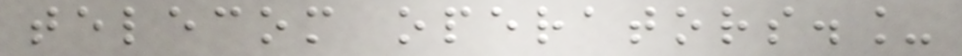telecom operators._
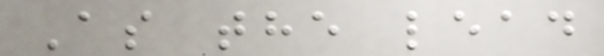As the lead
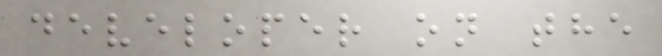developer on the
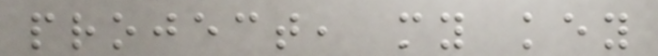project, my key
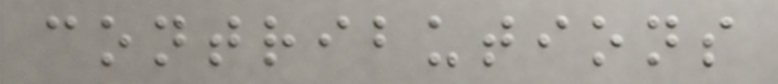contributions
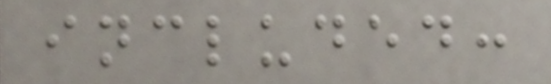included:
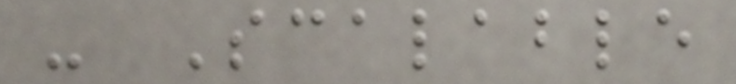- Scalable
